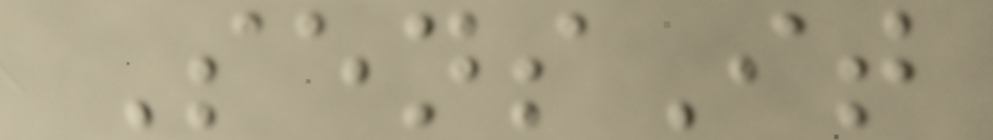SensIt
